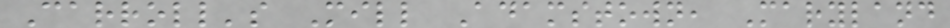Carroll's Mill Adamstown, Maryland
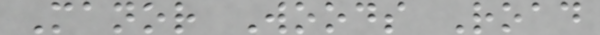Manor Woods Road
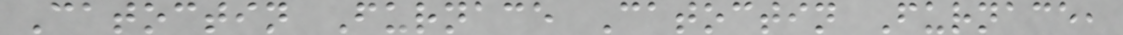Catoctin Furnace Catoctin Furnace,
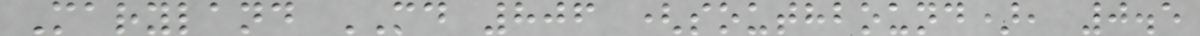Maryland MD 806 (southbound), 0.5
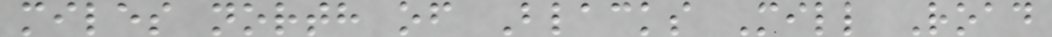miles north of Blacks Mill Road
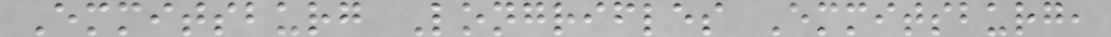Emmitsburg Longrifles Emmitsburg,
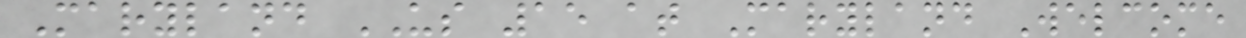Maryland US 15 at Maryland Welcome
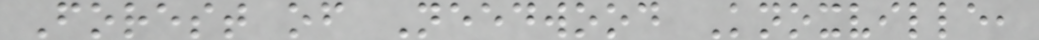Forest of Needwood Knoxville,
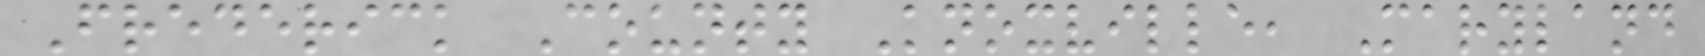Frederick County Knoxville, Maryland
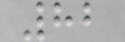82
